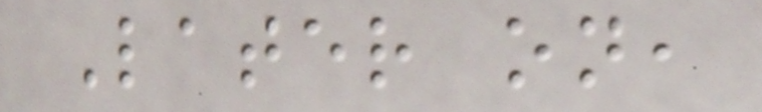Later on,
